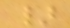}
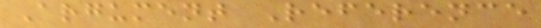Argument Reference
